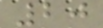20
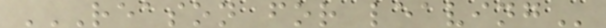REASON FOR LEAVING
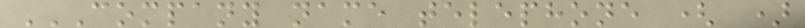COMPANY NAME TELEPHONE ( )
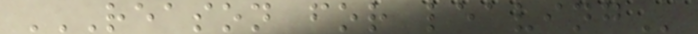REASON FOR LEAVING
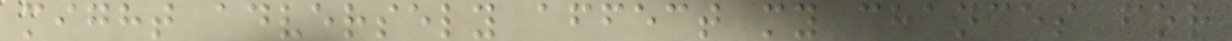might adversely affect my chances for
